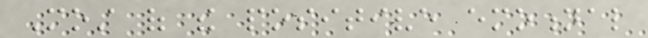Most of the positive emotional
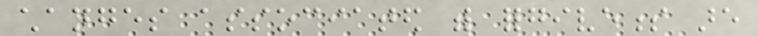changes associated with forgiveness are
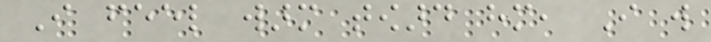I feel warm toward him, I will
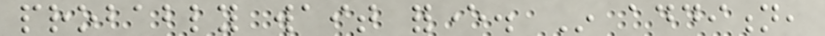probably wait forever. In addition,
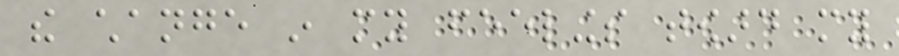the change in my feelings toward my
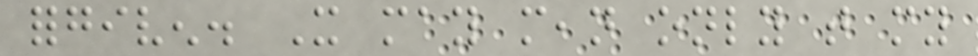forgiven. It may mean only that my
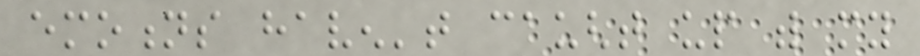emotions haven't caught up with my
